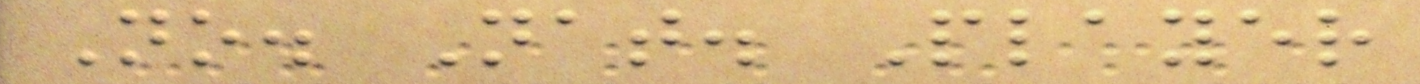No. Nat. Player
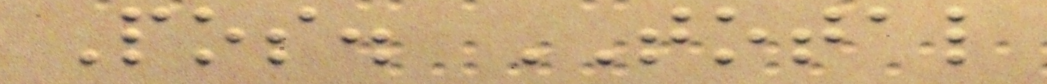Pos. TOTAL
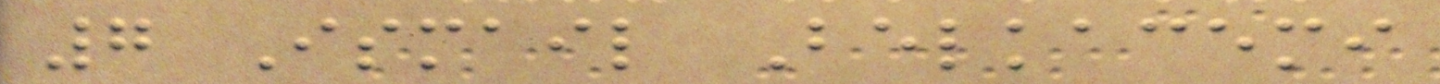7 Ismail Belkacemi
